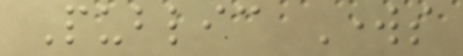Public Works
